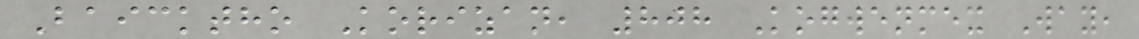Baicktho Korizan, 808 Kogwenmex Way,
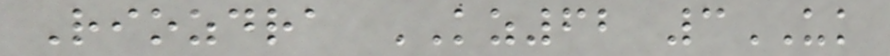Riozdra KZ62 3UK
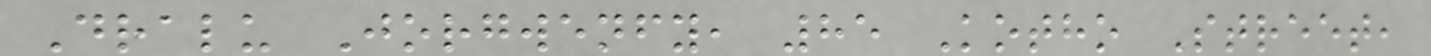Dralu Jorgwenfy, 85 Kotho Street,
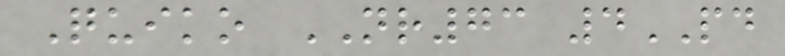Quiko NR73 4PD
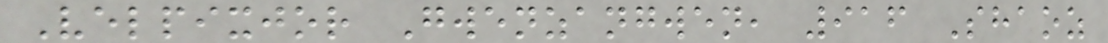Velpixjor Gwenzangwen, 916 Shaoz
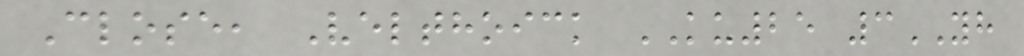Close, Velthoick KU25 3YH
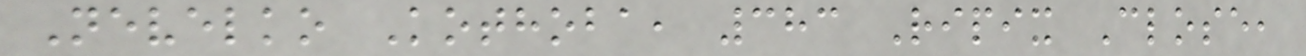Nevelko Kothoba, 383 Ripix Close,
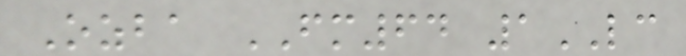Ozba FM64 1LC
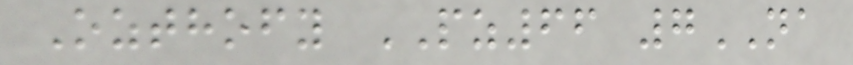Ozthofy PZ66 7NA
